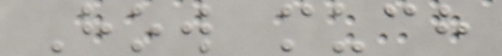How much
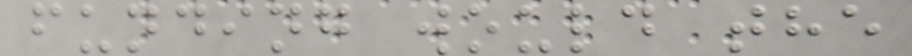funding would the
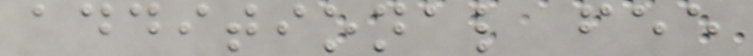additional fee
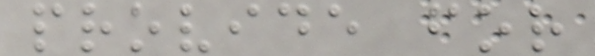provide for
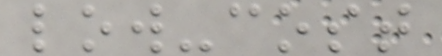low-cost
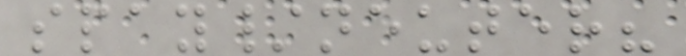spay/neuter?
